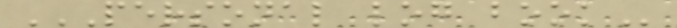PERSONAL LOG BOOK
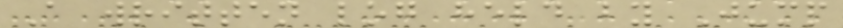A written log held by Jump
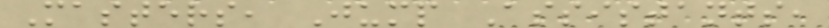Masters, Jump Assistants,
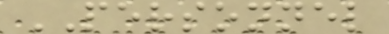PERSONNEL
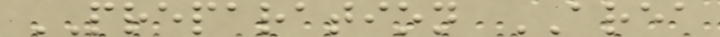PREPARATION AREA
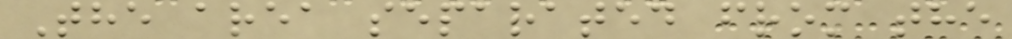The area separated from the
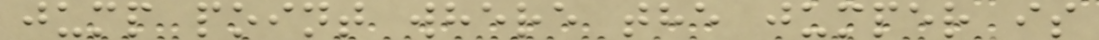jump point where the jumper is
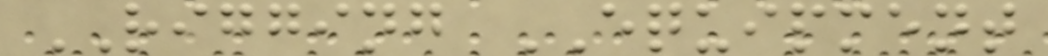RIGGING EQUIPMENT
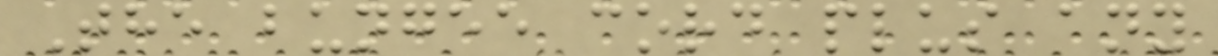The bungee cord plus any
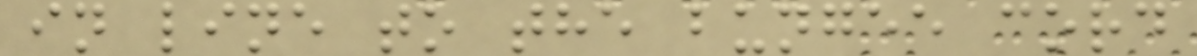in line to the bungee cord
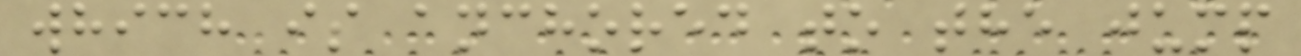which is anchored to the jump
